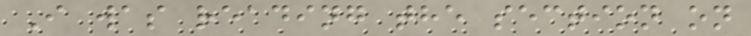I was reading the section on
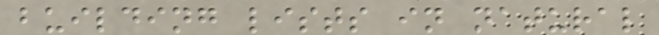building lists in natural
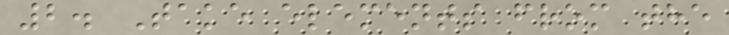2. Take elements from the
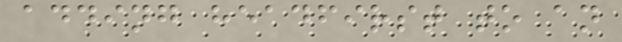adding headfirst to an
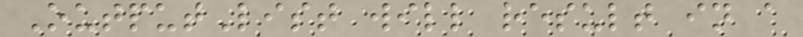OutputList will result in a
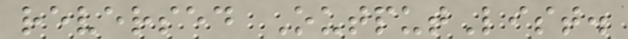reversed OutputList.
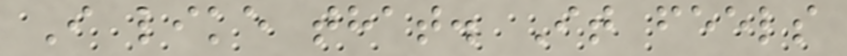I like that. It feels
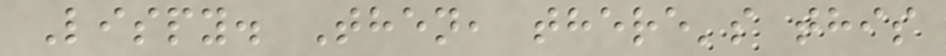Lispy. Then, there's this
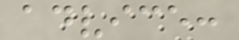advice:
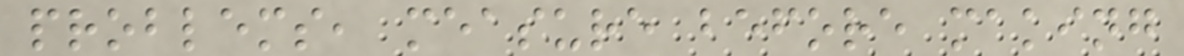problems, measure before making
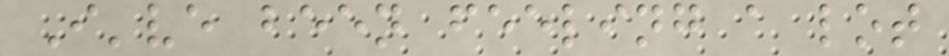I've been feeling a lot
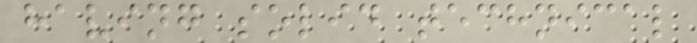having solid technical
